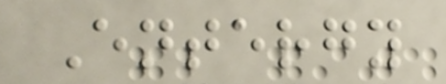Entergy
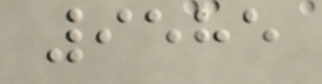9585
